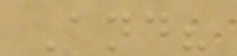And?
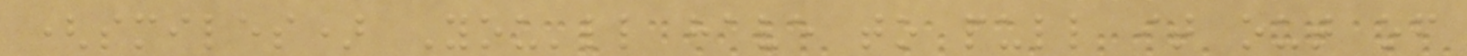(smiles) You'll have to pull it out of
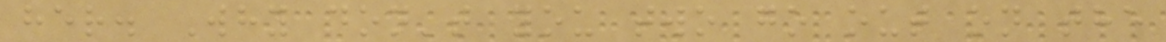her. Why don't you two go out on the
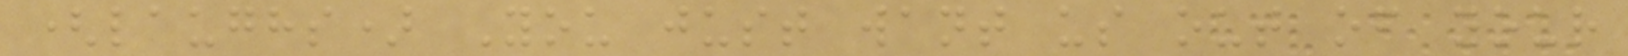(laughs) You just want us out of your
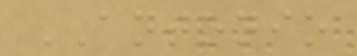ANTONIO
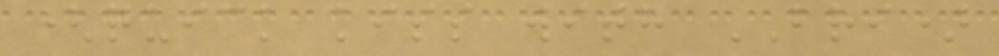(quick kiss with BRI)
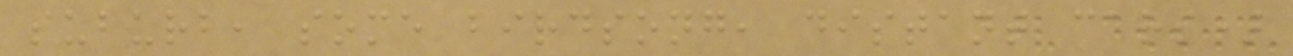suburb, some birdsong, distant cars)
